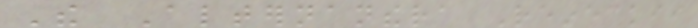The Alternanthera Reineckii
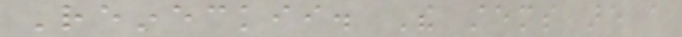Reineckii. The stems are a
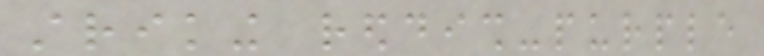striking reddish-purple
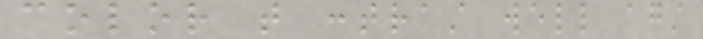color that contrast well against
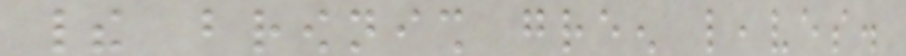their brownish green leaves.
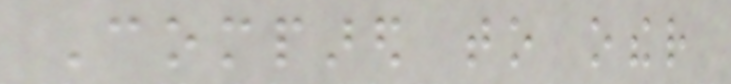Compared to other
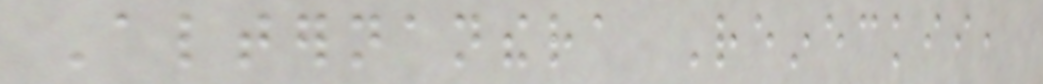Alternanthera Reineckii,
